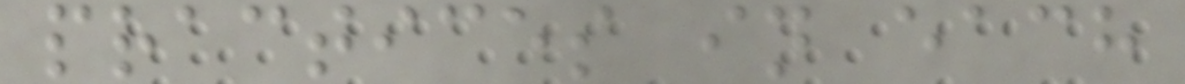practices in each
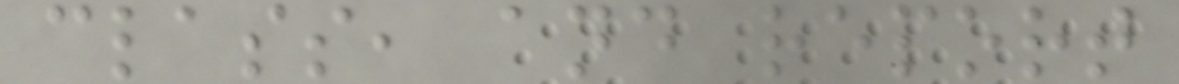class, and report
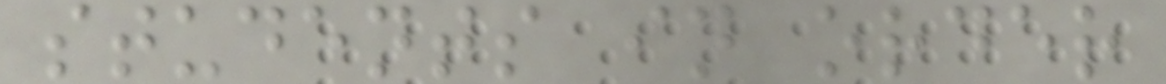students in order
